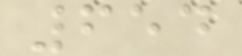654
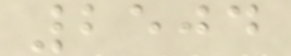2504
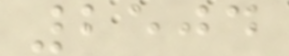2504
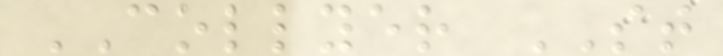COLLYER ST
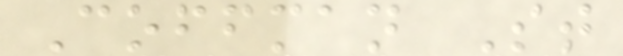Coffman St
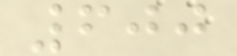600
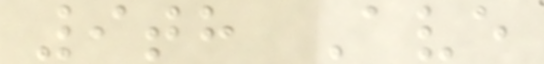9th Ave
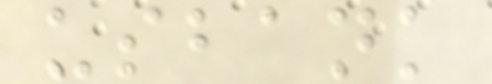usbank
